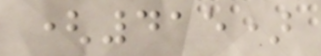(415)
